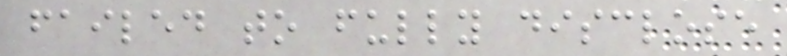failed to fully disclose
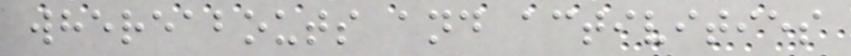whereabouts and activities
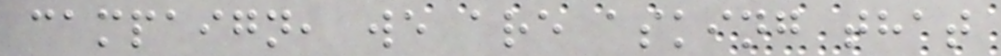campaign, we are asking that
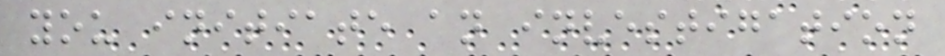you initiate an investigation
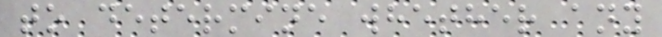to determine whether any
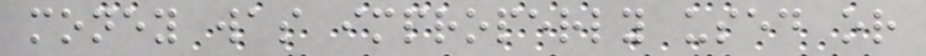money was improperly used or
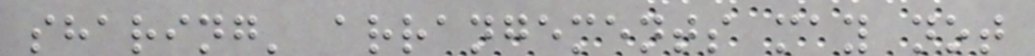sharing' arrangements may not
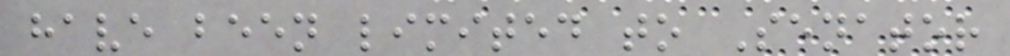have been limited to Senator
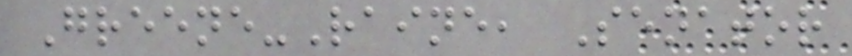Greene-Raine, Senator
